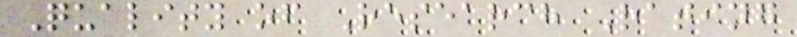Quality of Research Rating
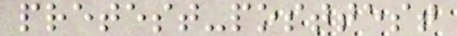pretest-posttest
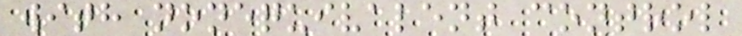with nonequivalent control
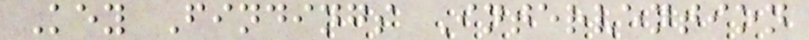Key Findings Intervention
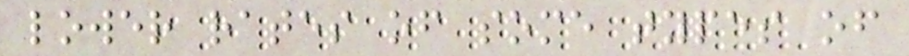lower rates of some types of
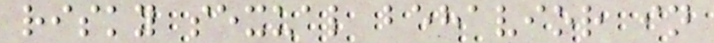risky sexual behavior in
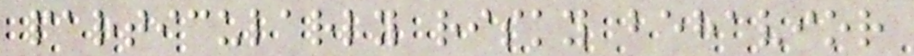particularly risky behavior
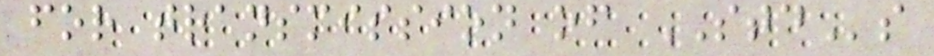for transmission of STDs
